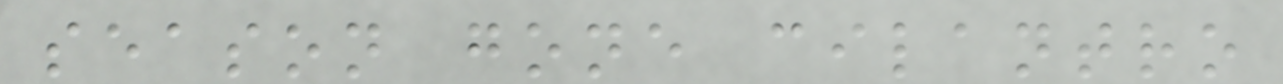season gone cilantro
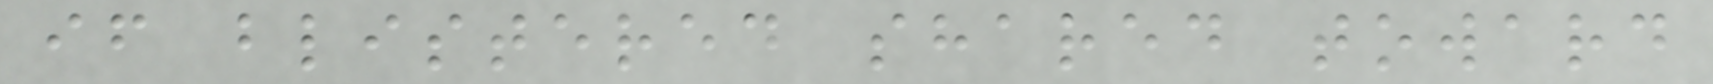if blistered shared toward
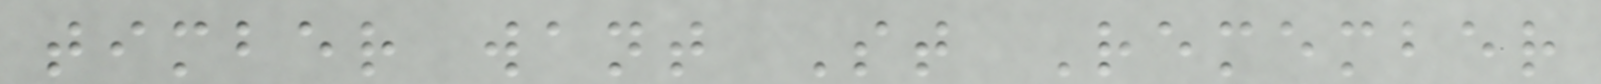timber want St Remember
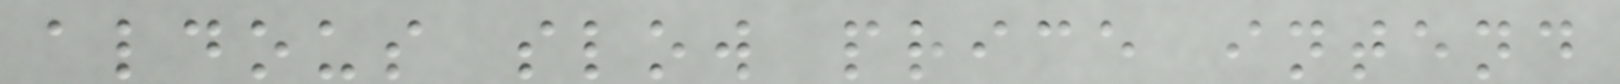aldous slow price intend
